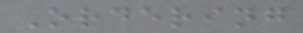Ordering
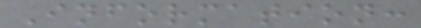Information:
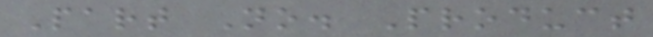Part No. Product
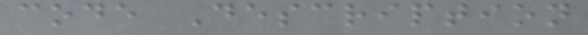code Description
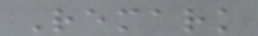Remark
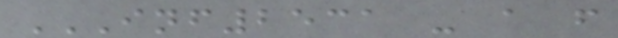INF2531 - A F
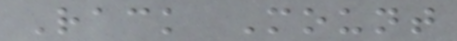Rack Mount
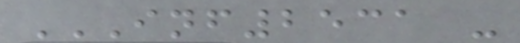INF2531 -
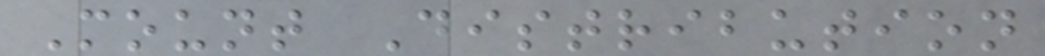Mount Distribution
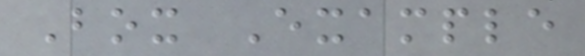Box Example
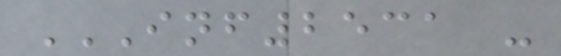INF2531 -
